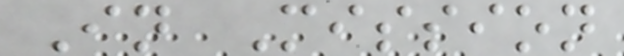In Mission
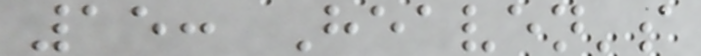15: Heaven's
